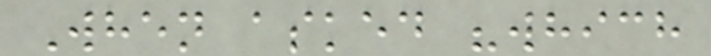When asked "which
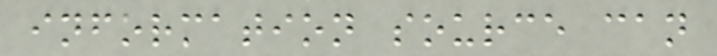information source can
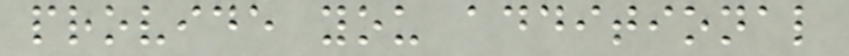provide you additional
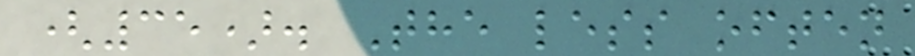(35). The less often
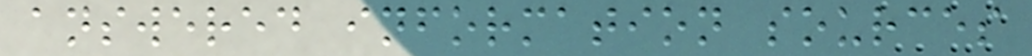answered information sources
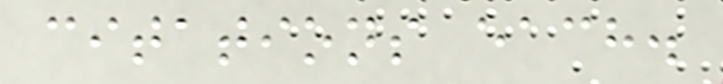citations each.
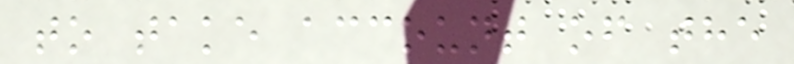to take account of the
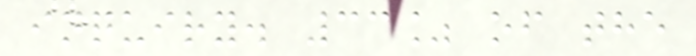inquiry. 33% of the
